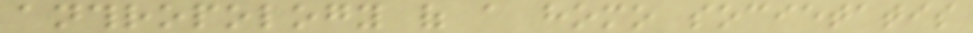anthropology of a homo societatis
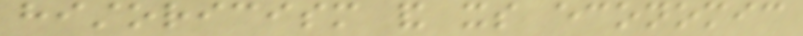historicism and its economic
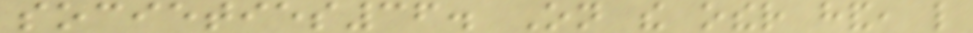societies36. On the other hand, like
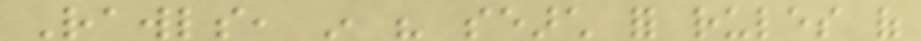Rawls, in his search for rules of
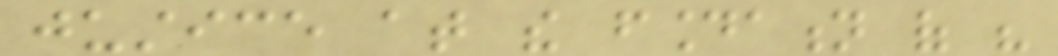justice at the foundation of his
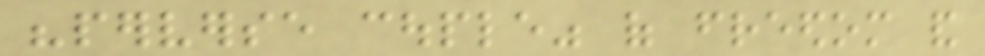"perverse couple" of freedom and
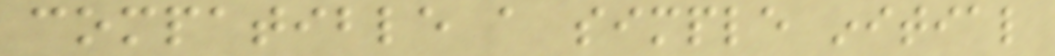compatible a simple initial
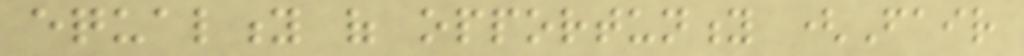equality of opportunity (Fair
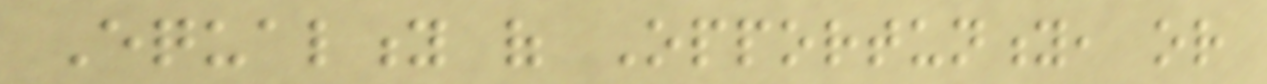Equality of Opportunity, or
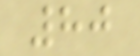80
